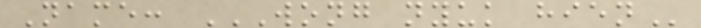Name: WONG NYUK HIEN
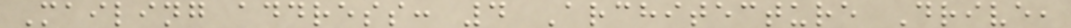Mailing address: 4 Architecture Drive,
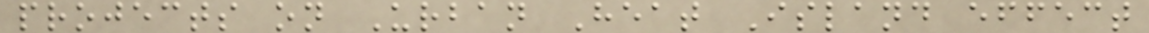projects on Urban Heat Island effect
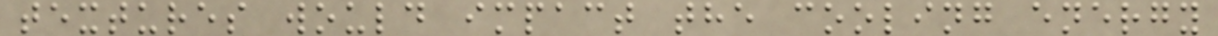textures would impact the cooling energy
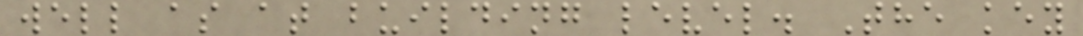well as at building level. The key
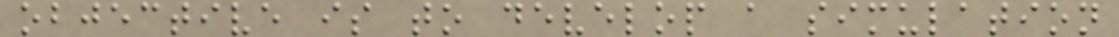objective is to develop a simulation
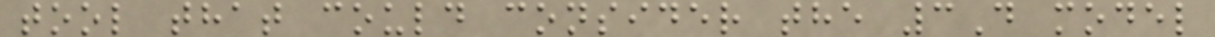tool that could consider the 3D model
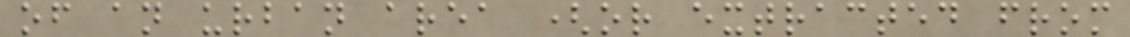of an urban area (or extracted from
